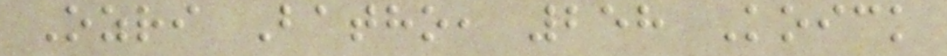Ozri Batho, 258 Koick
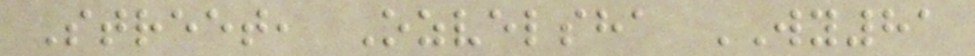Street, Ozvelsha WY81
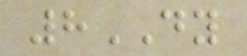8DY
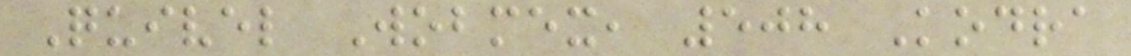Quivel Wobmex, 508 Kodra
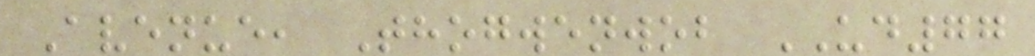Avenue, Thogwenwob UD77
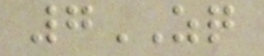7ZQ
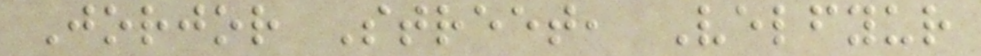Jorjor Street, Velfyur
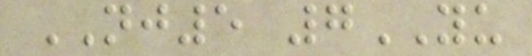NJ5 7YU
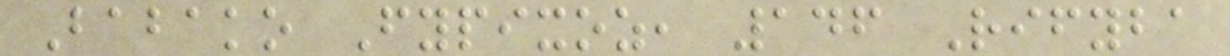Babako Fypixoz, 146 Rifyba
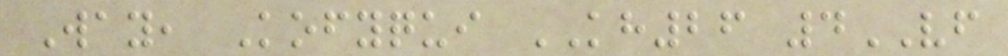Way, Kofyqui KH26 4VF
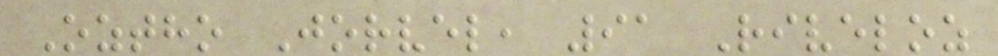Oztho Jorvel, 91 Riveloz
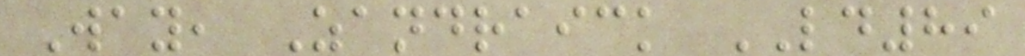Way, Zandraick LD89
